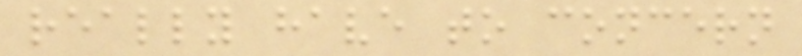really have to concern
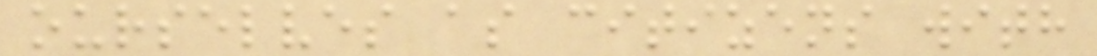ourselves as citizens with
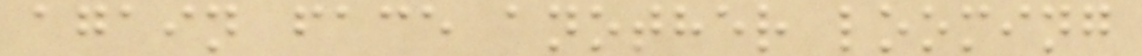again face another looming
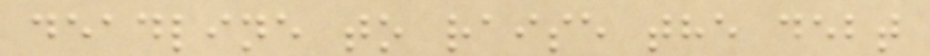deadline to raise the debt
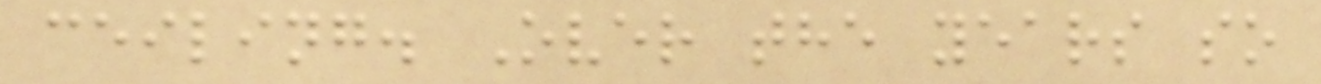ceiling. Over the years so
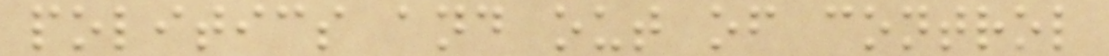politics and out of control
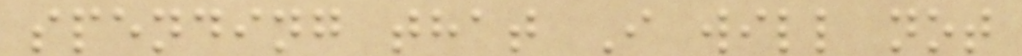spending that I will not
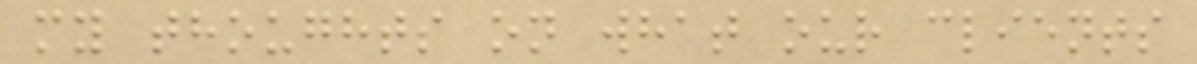my thoughts on what our clients
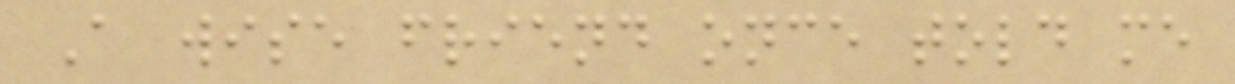A wise friend once told me
